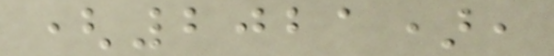(2021),
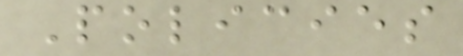Policies
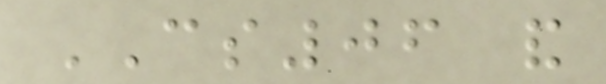CS06 and
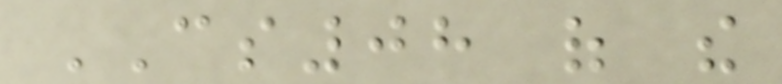CS08 of the
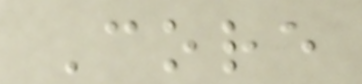Core
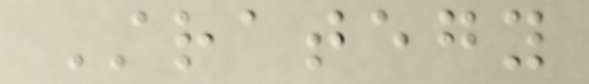Strategy
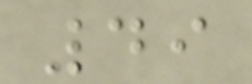49
